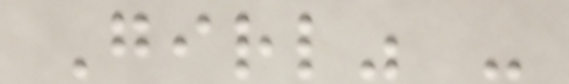Girl" -
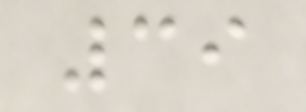39
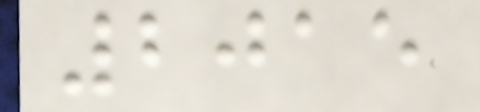2015
